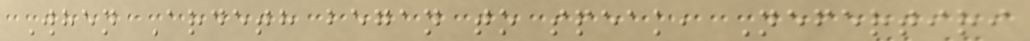When Ardeth began to speak, Nefertiri
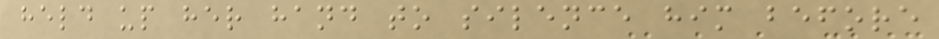held up her hand to silence him before
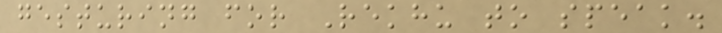gesturing for Rekhu to speak.
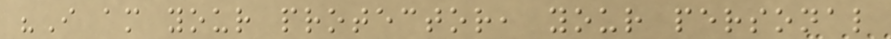"I am your protector, your personal
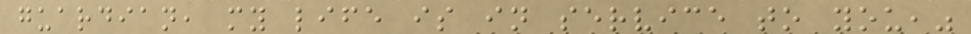guardian, my life is in service to you,"
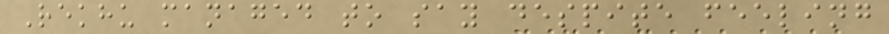Rekhu managed to say despite feeling
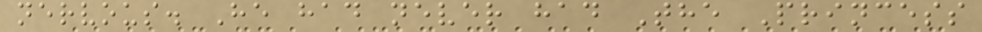nervous. He had never had The Princess
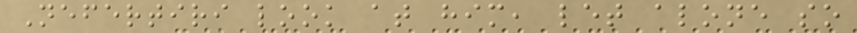Nefertiri look at him, let alone so
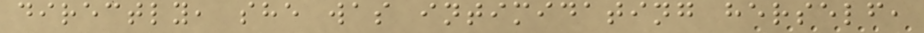directly, she was intimidating herself,
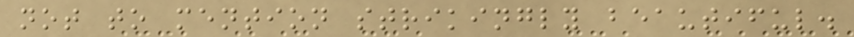not to mention strikingly beautiful.
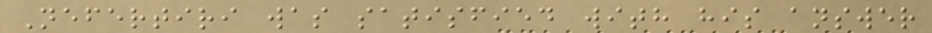Nefertiri was satisfied with his answer
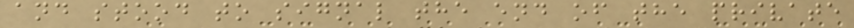and stood to signal the end of the private
